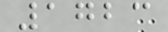1723
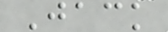Jack
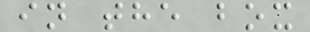in the box
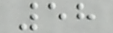58
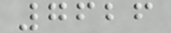7626
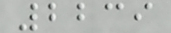2239
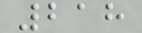218
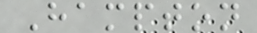Hampton
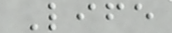Life
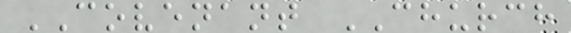COVENANT CHURCH
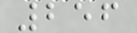256
